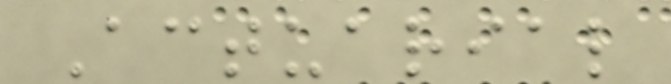Actuarial
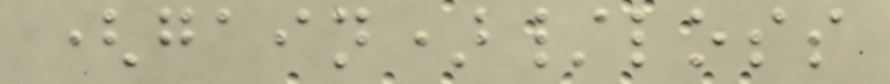(gain)/loss
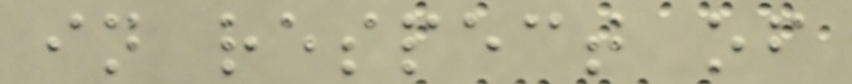in respect of
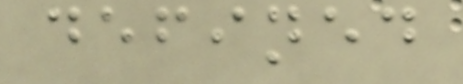defined
